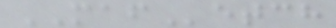MAFetch
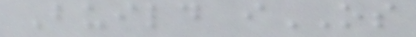Build iOS
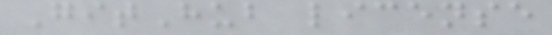GitHub license
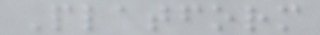Platform
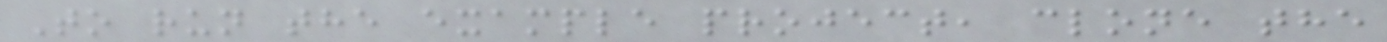To run the example project, clone the
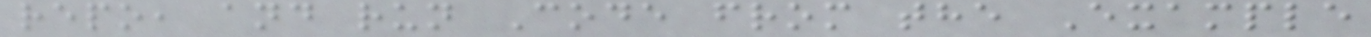repo, and run Code from the Example
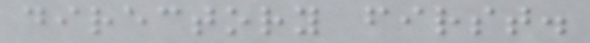directory first.
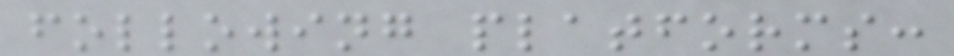following platforms:
